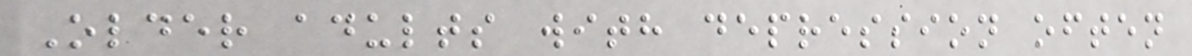Older adults with depression often
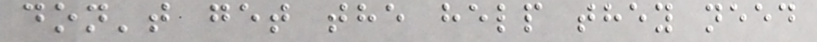don't get the help they need
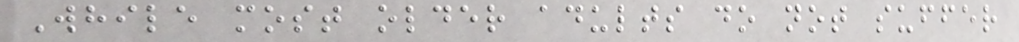While most older adults do not suffer
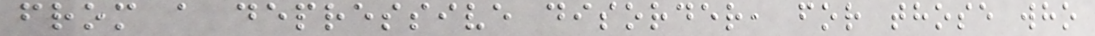from a depressive disorder, for those who
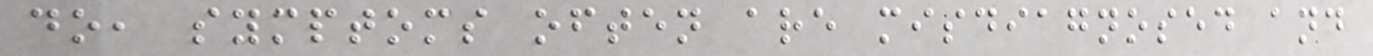do, symptoms often are misdiagnosed and
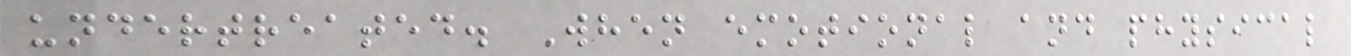undertreated. When emotional and physical
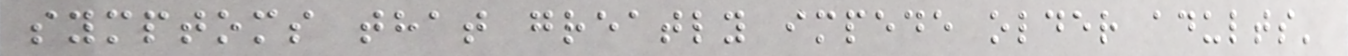symptoms that greatly impede older adults'
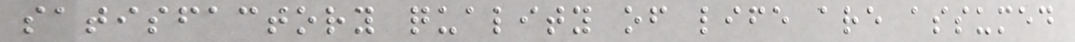satisfactory quality of life are assumed
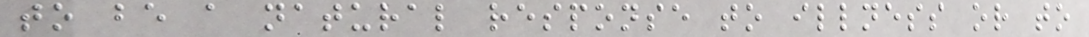to be a natural response to illness or to
